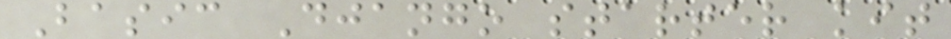Basic Django starter kit
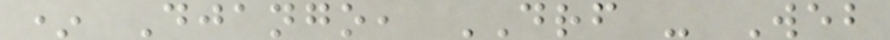* Django, DRF - Web
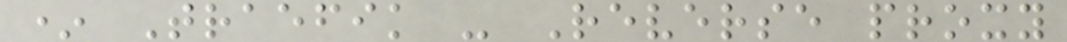* Traefik - Reverse proxy
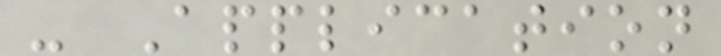- Application
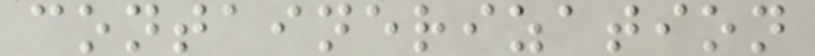containerization
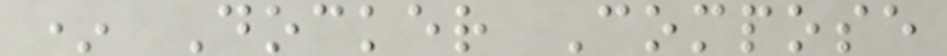* Docker Compose
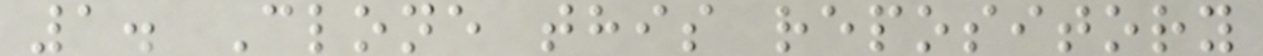1. Clone this repository
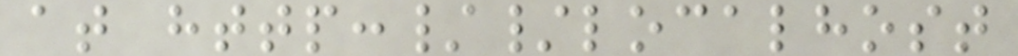at http://localhost
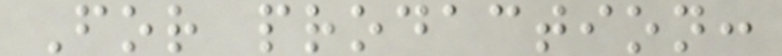For prodaction:
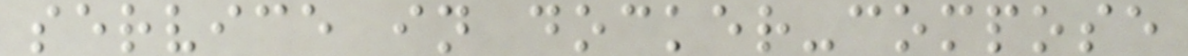service in docker-compose
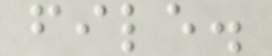file.
